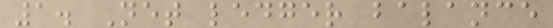1. Net ledger balance
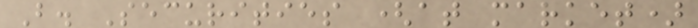B. Securities (at market)
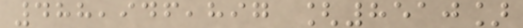488,946,897 [8510]
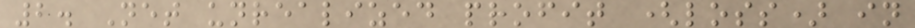2. Net unrealized profit (loss) in
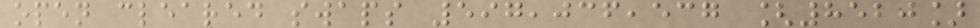open cleared swaps 597,036,537 [8520]
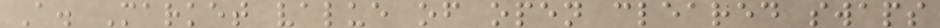A. Market value of open cleared swaps
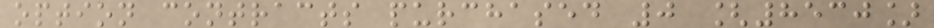option contracts purchased 0 [8530]
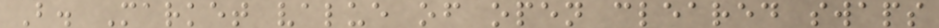B. Market value of open cleared swaps
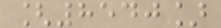[8540]
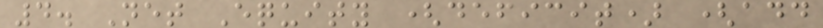4. Net Equity (deficit) (add
